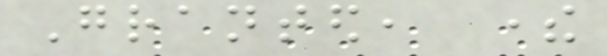Granted, there
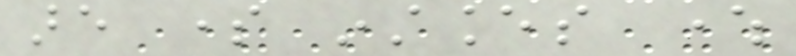are some instances where
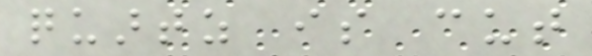quartz is cut
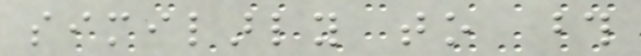similarly to those
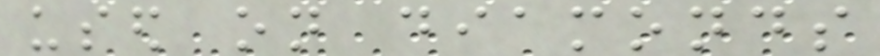used on diamonds
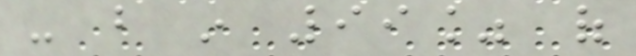- but in 99% of
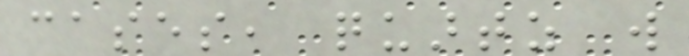cases, quartz will
